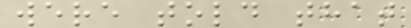were told that
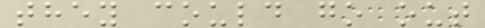they could go out
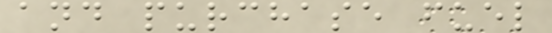and purchase fuel
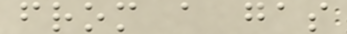from a gas
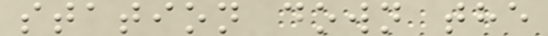station down the
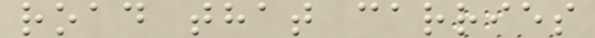road that carries
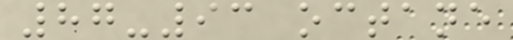87-93 octane
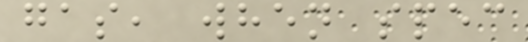gas, when spec
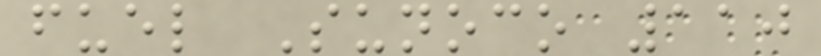fuel Sunoco 110
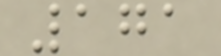171
